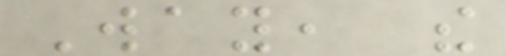Way, the
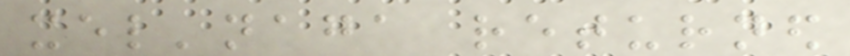xel'naga returned
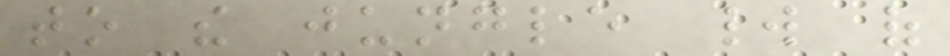to the jungle world of
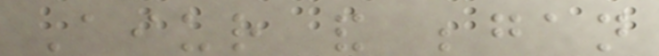Aiur and began
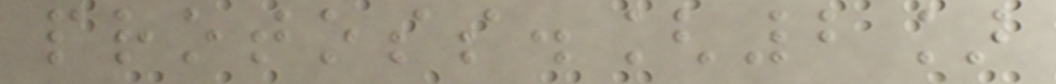protoss.[2]
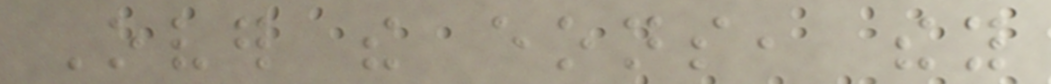Over the eons, they
